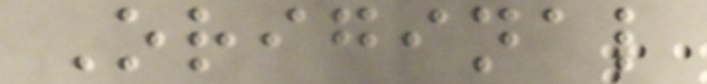Original
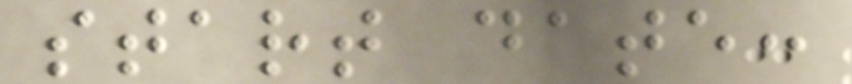start date:
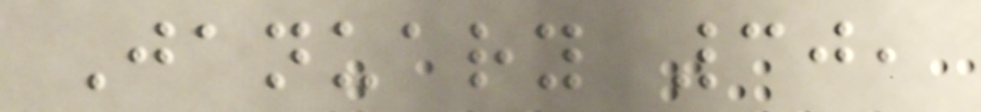January 30,
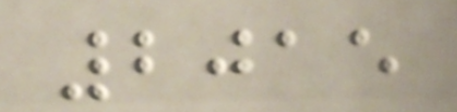2015
